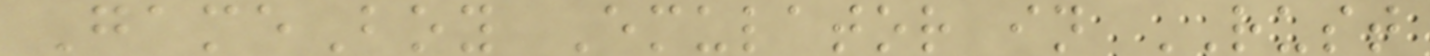GameBoy Emulator in RUST
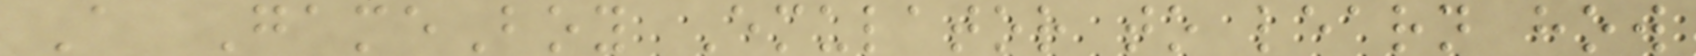A GameBoy Emulator to learn how
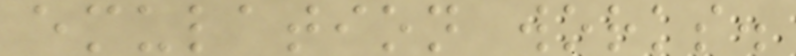emulation works.
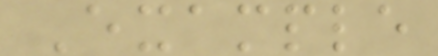Example
